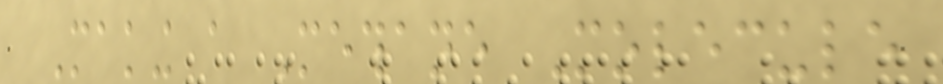Making a Methane Molecule
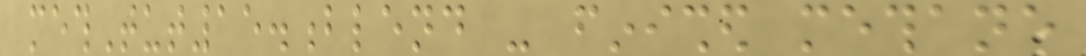methTut15.blend - finished methane
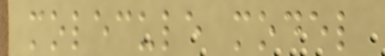molecule model
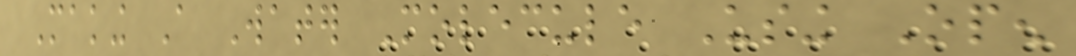Making A Water Molecule Using Open
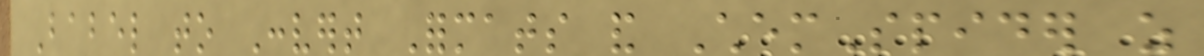Babel to Convert Formats and ChemSpider as
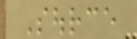Source
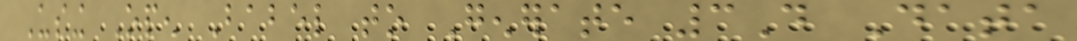Using Open Babel to Generate 3D Data
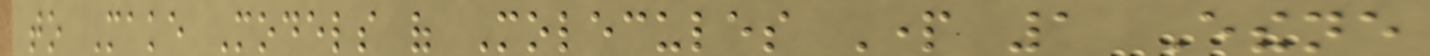to Make Models of Molecules Part 1 Ethene
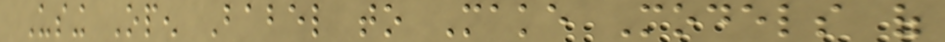Using Open Babel to Make Models of
